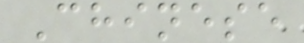Chinese
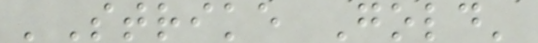'Strike Gold'
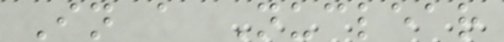In a Nuclear
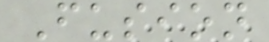Fusion
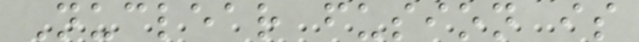Nuclear fusion is
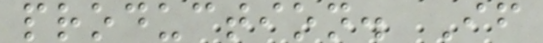production. If
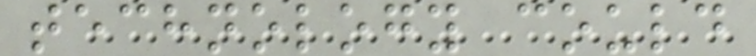technology could
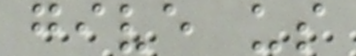give us
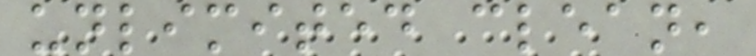unlimited clean,
